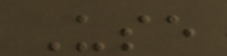Use
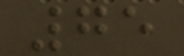75
